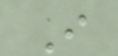I
